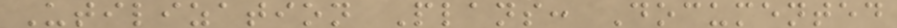Utilization Plans: Documented
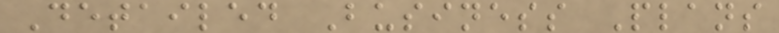Detailed Business Plans
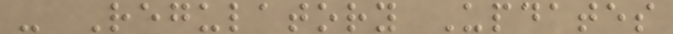- Regulatory Updates
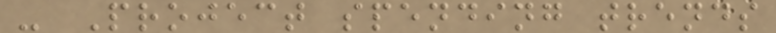- Project spending trends
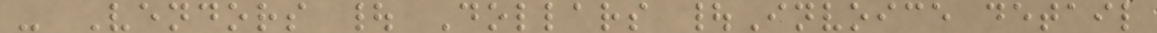- Vendors | Dollars |Invoice detail
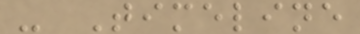- Timeline
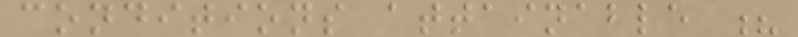conditions attainable ?
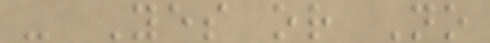- Yes or No
